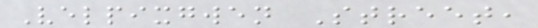Velpixgwen Street,
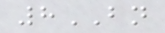8BN
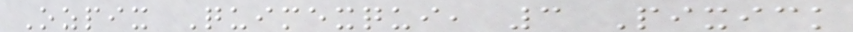Ozpix Quimexqui, 3 Pixick
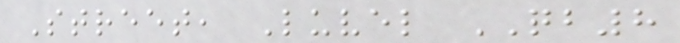Street, Luvel QB8
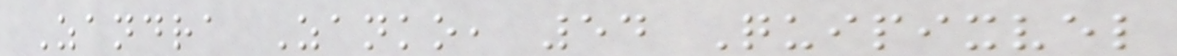Zandra Zanko, 54 Quipixvel
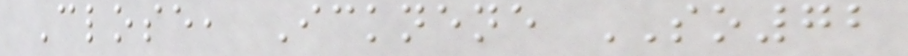Close, Icknene SO72
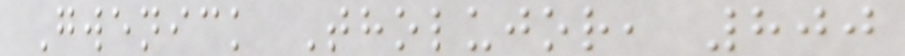Gwenick Tholujor, 800
